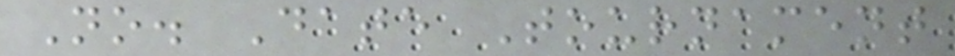No. Date Tournament
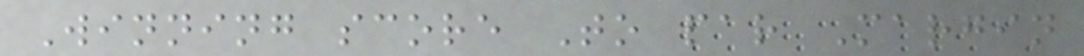Winning score To par Margin
